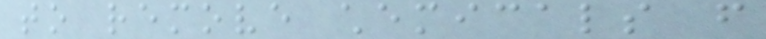to remove chemicals from
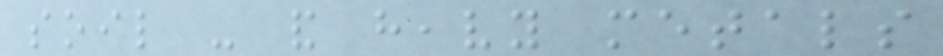soil - and heavy metals
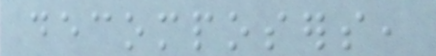decomposers,
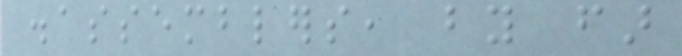disassemblers, by far
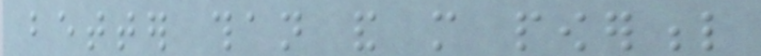better than and more powerful
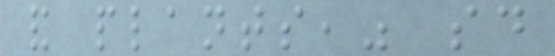and plants," said
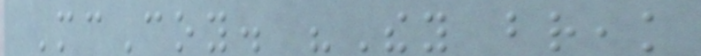McCoy. "They break
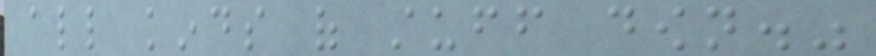all kinds of stuff down."
